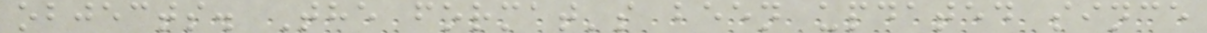objects. The format's been updated since
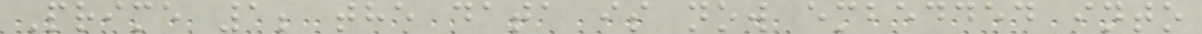Prime 1; the data is now embedded into
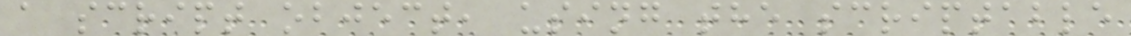a script object, using the scriptable
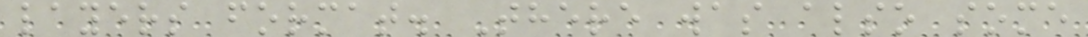layers format. There was also some
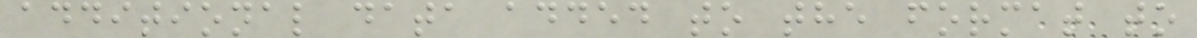additional data added to the format to
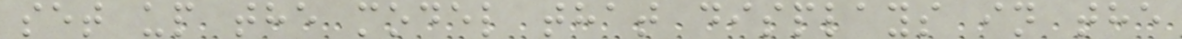set up the model that displays in the
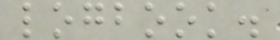logbook.
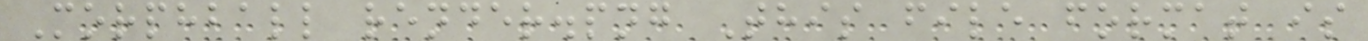Morphball render.png This file format is
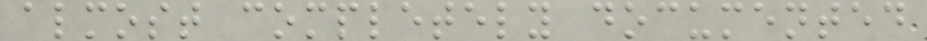almost completely documented
